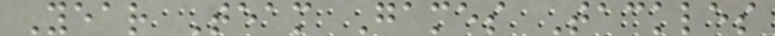Year Team Games Tackles
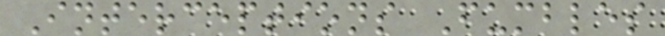Interceptions Fumbles
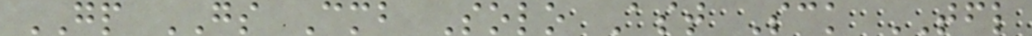GP GS Cmb Solo Ast Sck TFL
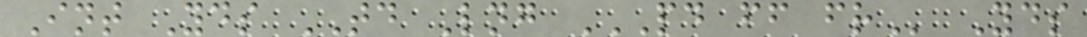Int Yds TD Lng PD FF FR Yds
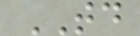TD
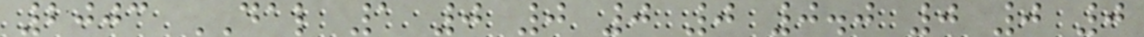2003 DAL 1 0 0 0 0 0.0 0 0 0
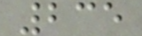235
